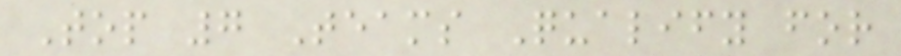Top 7 Teams Qualify for
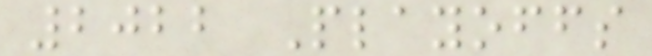2022 Playoffs
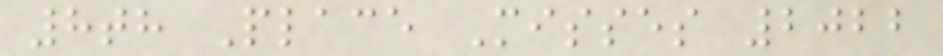8th Place Misses 2022
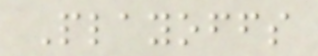Playoffs
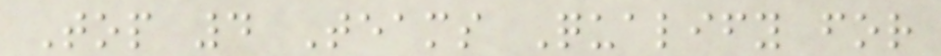Top 4 Teams Qualify for
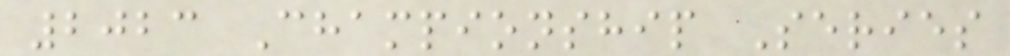2023 Championship Series
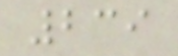239
